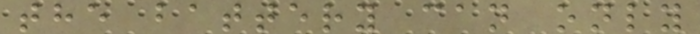the battery can only
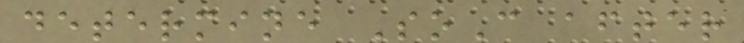determine SoC after
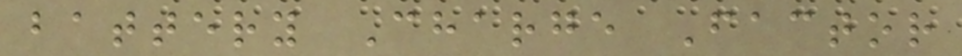battery Charge Factor
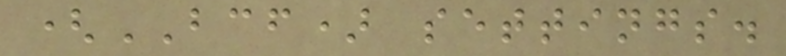(BCF) settings.
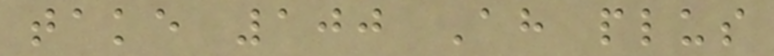take 100 Ah plus
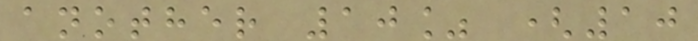another 10% (10
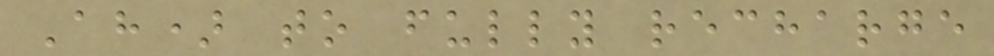Ah) to fully recharge
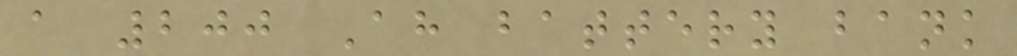a 200 Ah battery bank
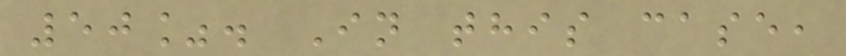50%. In this case,
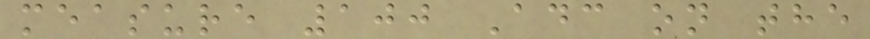measure 100 Adc on the
